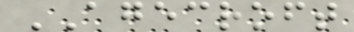AGECROFT
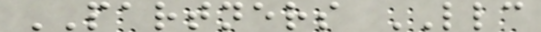PARTNERS LLC
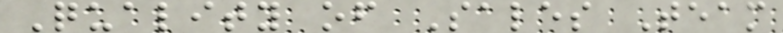Quality of Sales Team
